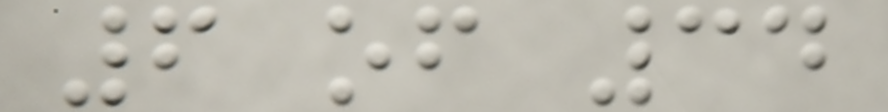6 of 34
